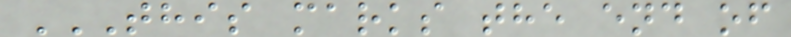THIS MARKS THE END OF
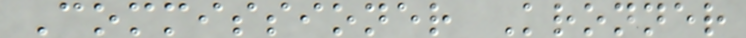Commissioner Kronner
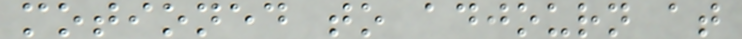motioned to adjourn at
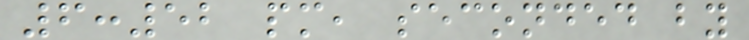6:52 pm, seconded by
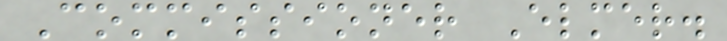Commissioner Elmer.
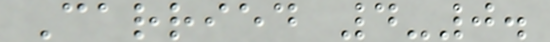Carried 4-0.
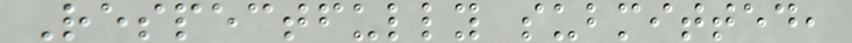Respectfully submitted,
